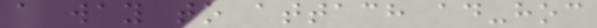a way to attach ad-hoc
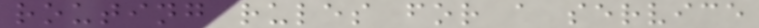routing rules for a service
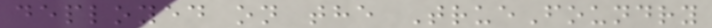deployed on the TrueFoundry
